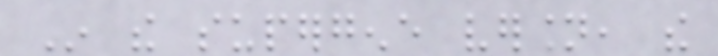In the supergene version, the
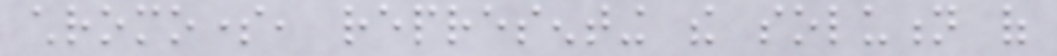chromosome, representing the solution of
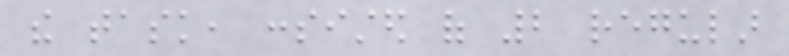the task, consisted of 2 regular
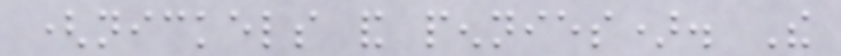(nickels and pennies). The
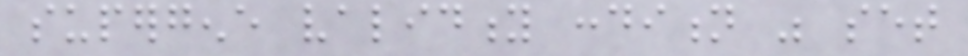supergene validity condition was set
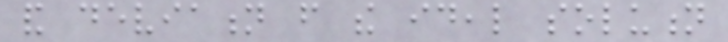and deviation from the ideal solution
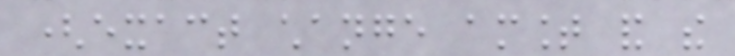(exact change amount and the
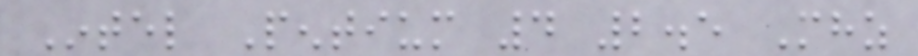Intel Pentium 4 2.5 Mhz
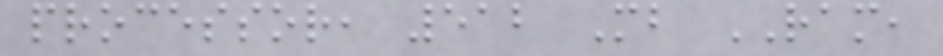processor, 512 Mb RAM,
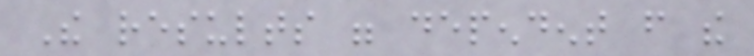The results were dependent from the
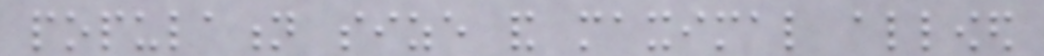population size and maximal allowed
